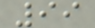99
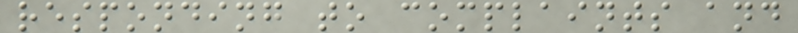responding to complaints and
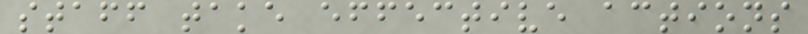staff take effective actions
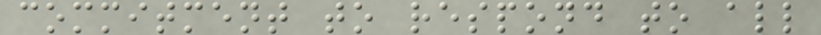commitment to respond to all
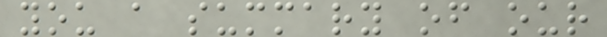you a summary of our
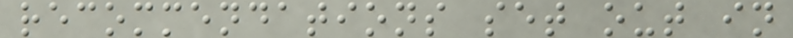recommendations set out in
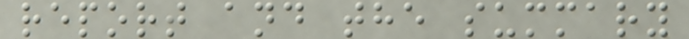report and the summary
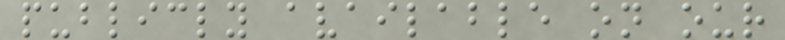publicly available on our
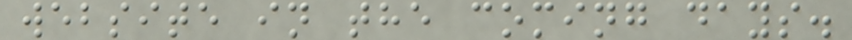website in the coming days.
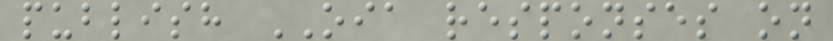publish OIA responses on
